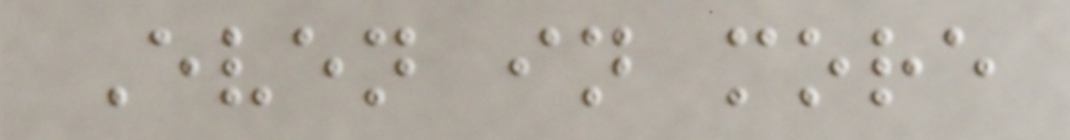Even in more
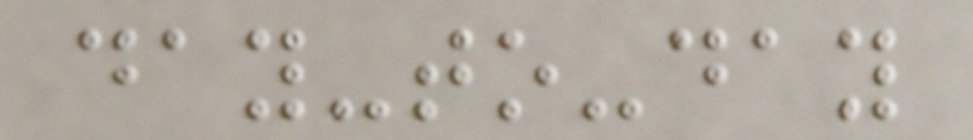day-to-day
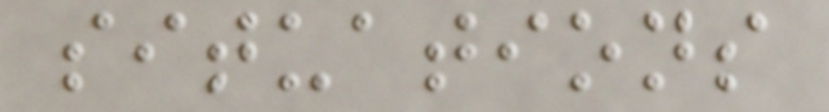situations
